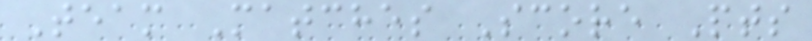Team Matches Score Pts
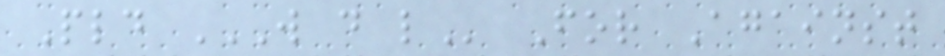Pld W D L For Against
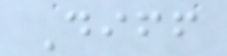Diff
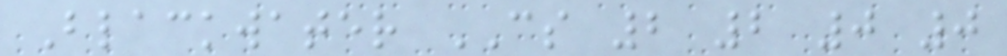Blackwater CS 2 2 0 0
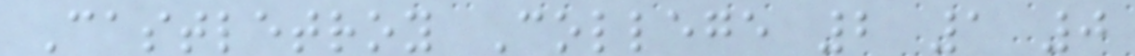Castletroy College 2 1 0
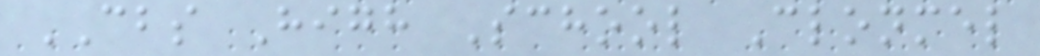CBS High School Clonmel
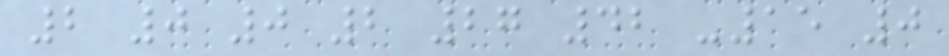2 0 0 2 27 42 -15 0
